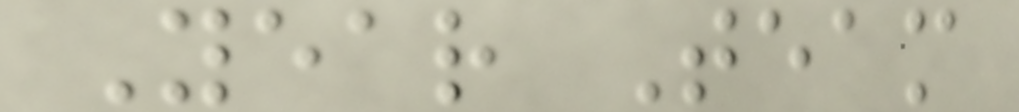Year Team
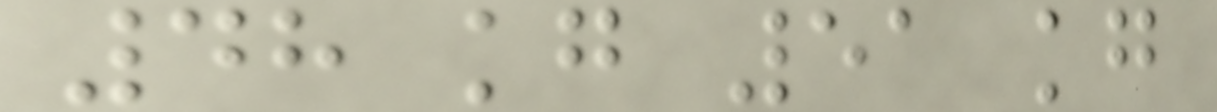48 kg 51 kg
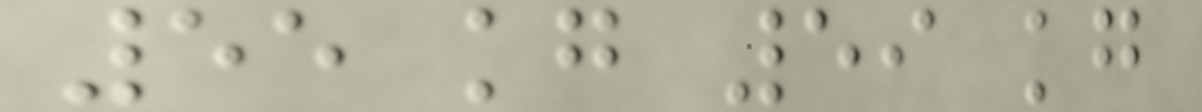55 kg 59 kg
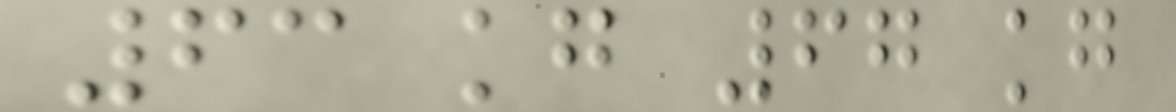63 kg 67 kg
